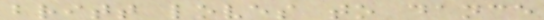britt loves to dance
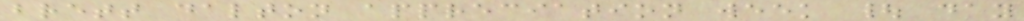brett dalton appreciation week | day
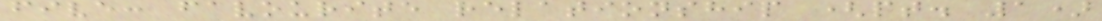five: favourite relationship (pt. 1)
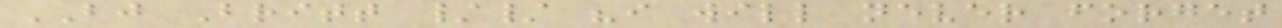BJ Britt // "i will never forget
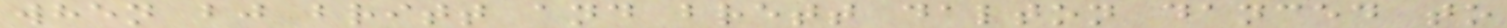when bj britt and brett dalton danced to
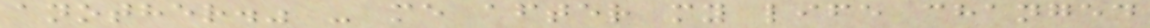another." - me after my life changed
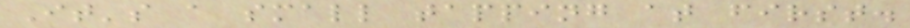It's a small tapping at first.
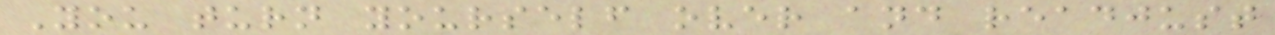You turn yourself over and readjust
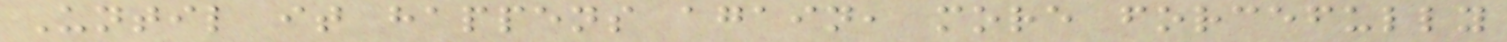Until it happens again, more forcefully
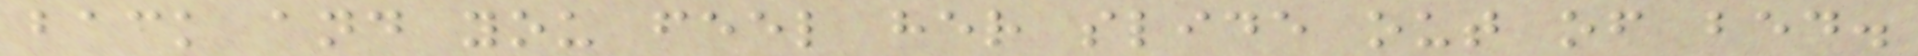back and you feel her slide out of bed.
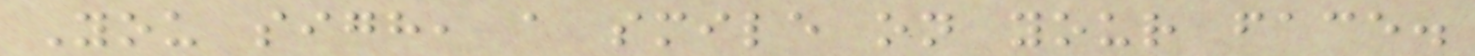You sigh, a smile on your face.
